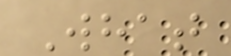What
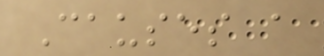Causes a
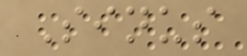Sinus
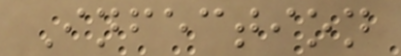Infection
